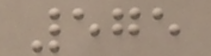575
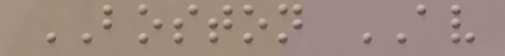BOSTON AV
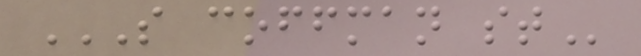S COFFMAN ST
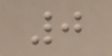0
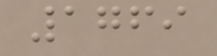1769
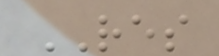RES
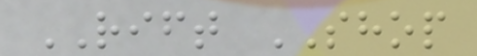RIFT SHOP
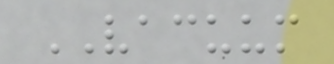VACUUM
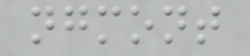ngmont
